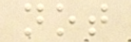not
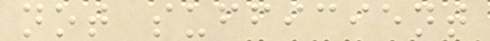not sufficient
